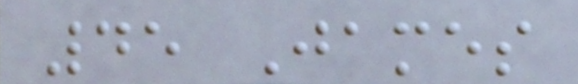45 James
